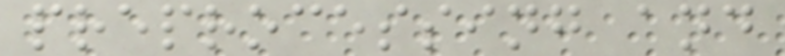preprocessing and
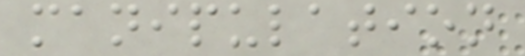manipulation
